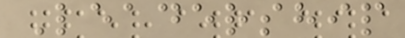Leadership
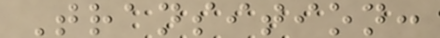Transition:
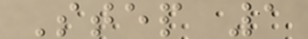Step 1
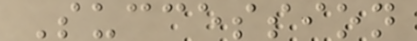Succession
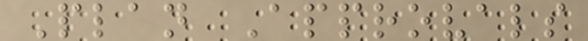Plan Approvals
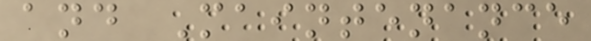and Maintenance
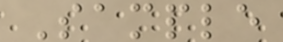Sample
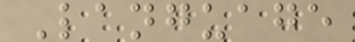Language
